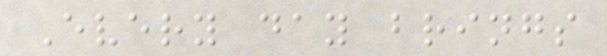Every day brings
